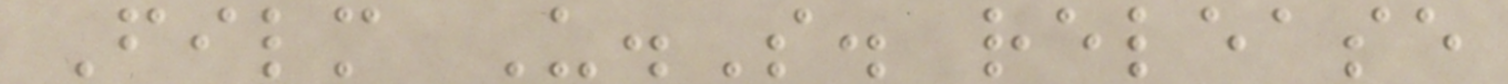Film U.S. release
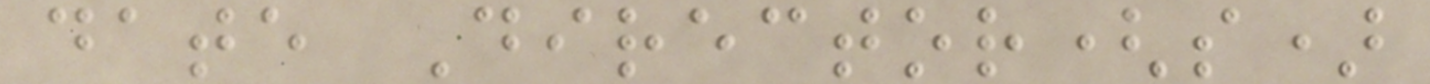date Director(s)
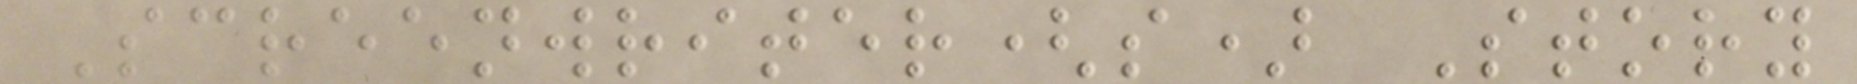Screenwriter(s) Story
